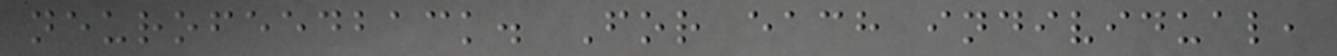neurofeedback. For each individual,
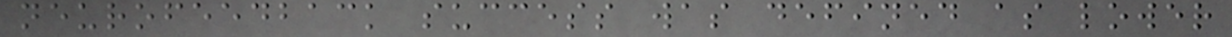neurofeedback success was defined as lower
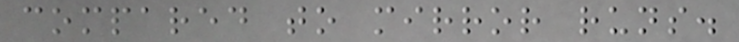compared to mirror runs.
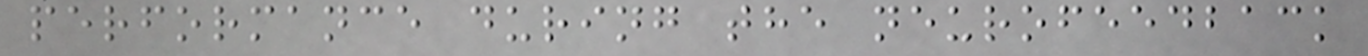performance during the neurofeedback
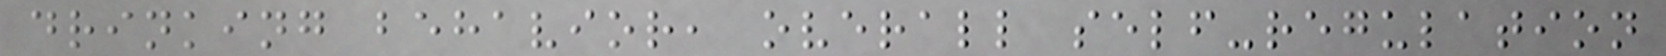drinking behavior, overall self-regulation
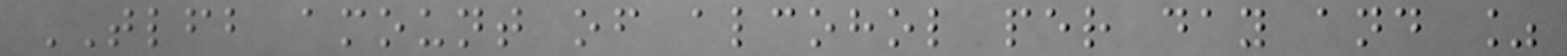TLFB amount of alcohol per day and %
